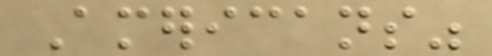Americans"
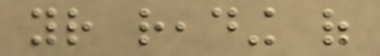your reading of
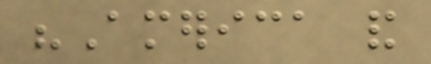"America and
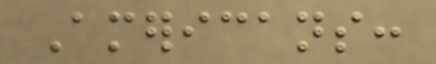Americans:
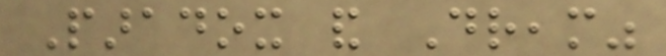Paradox and Dream"
